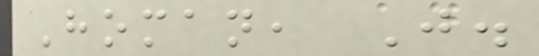Homan, J.
